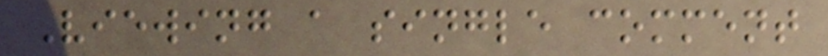Viewing a single comment
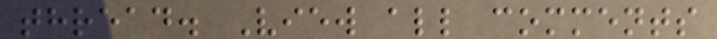thread. View all comments
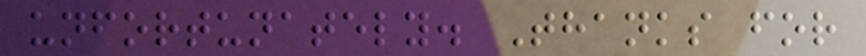unfortunately. Thanks for
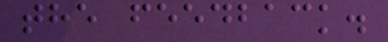the feedback.
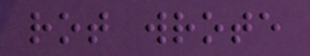rot wrote
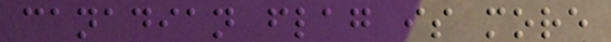canadian flag is more
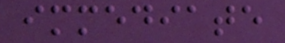immediate
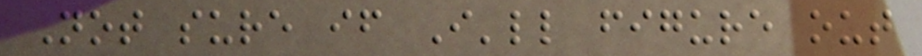Not sure if I'll figure out
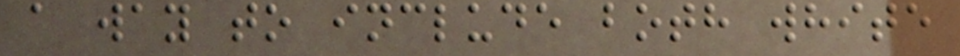a way to include both white
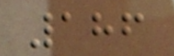186
